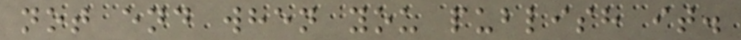not end when you publish it.
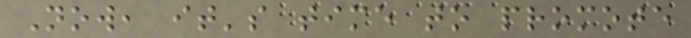Now, it's time to promote
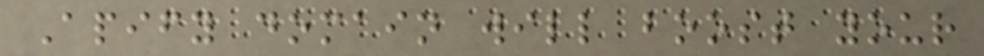Apify domain will boost your
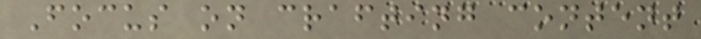Focus on crafting content
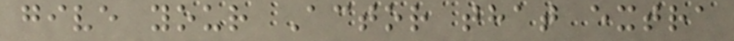give your Actor that extra
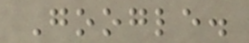Google.
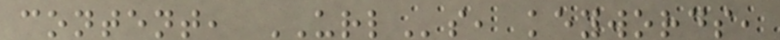content, URLs, keywords,
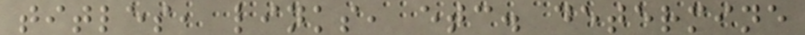titles, links, etc. determine
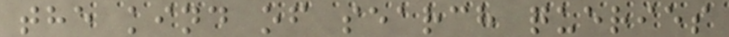the kind of search queries
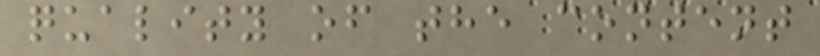quality of the content
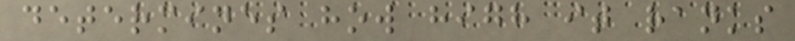determines how high it ranks
